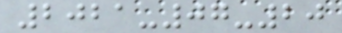2021-07-20
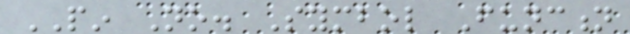PIN No. Symbol Function
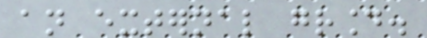an external ground.
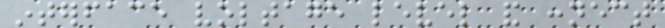interface voltage level and connect
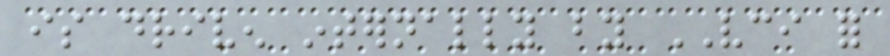is driven internally by VCI for
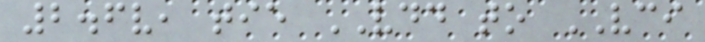2.6v, tie VDD to VCI
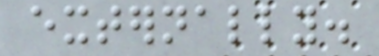externally.
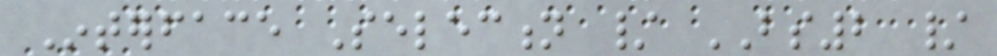Interface Selection / BS2 /
